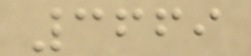3669
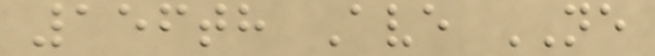156th Ave NE
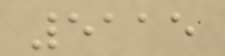5115
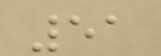51
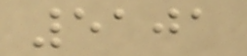5101
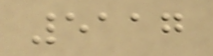5117
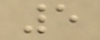5
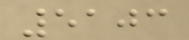5103
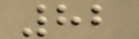82
